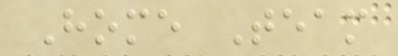Home Team
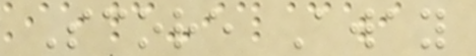Score Away
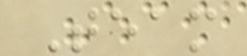Team
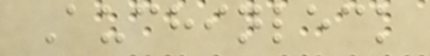Auchinleck
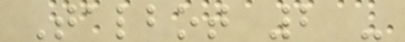Talbot 2 -
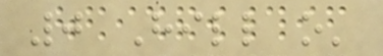0 Hill o'
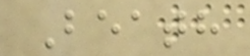Beath
